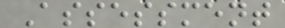Assessment
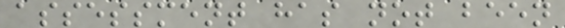assessment has not been
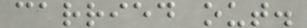carried out.
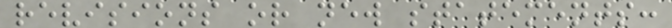revisions or new statements:
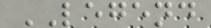LEGEND
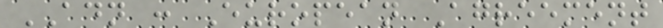ADN : European Agreement
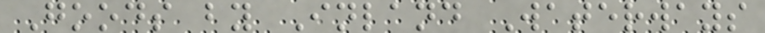Goods by Inland Waterways
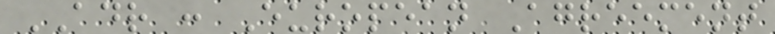ADR : European Agreement
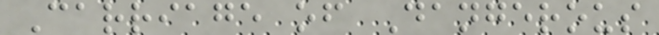Carriage of Dangerous
